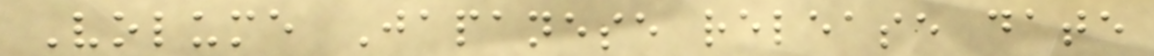Volume Japanese release date
